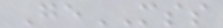GeMSS
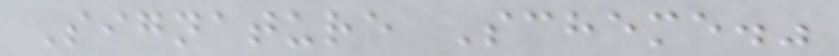Signature Scheme."
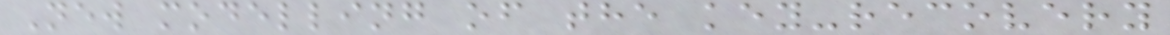New modelling of the key-recovery
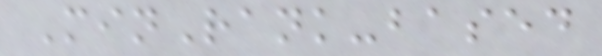MinRank-based
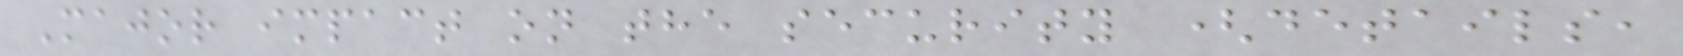Major impact on the security (details,
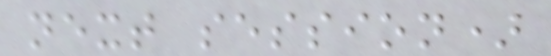next session)
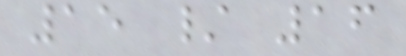15 / 16
